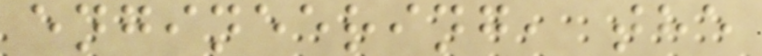engineering, the
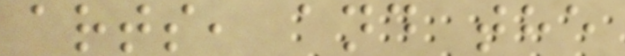arts, and the
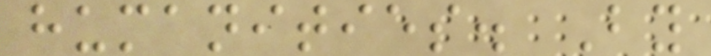humanities. By
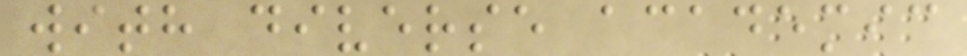with diverse academic
